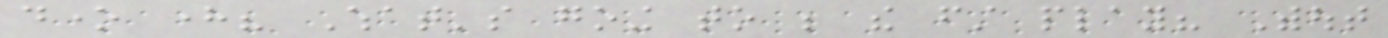done here? What's going to be the first play? Without
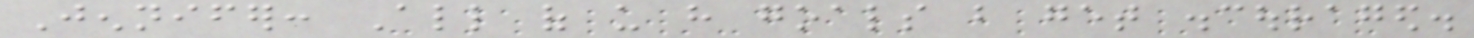Jennifer: All of us have goals but get discouraged.
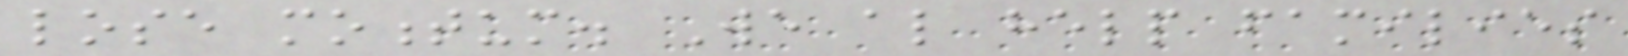lose momentum. We also help families
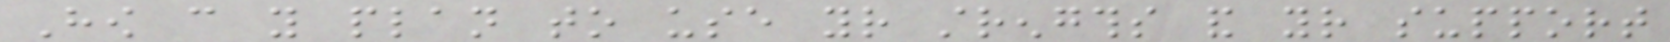How can you plan to use your strengths and your support
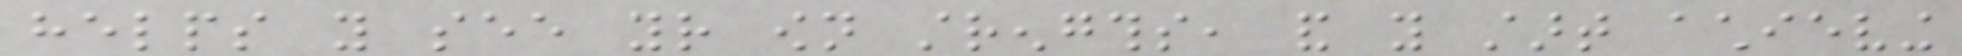helps you see your own strengths, and you start achieving
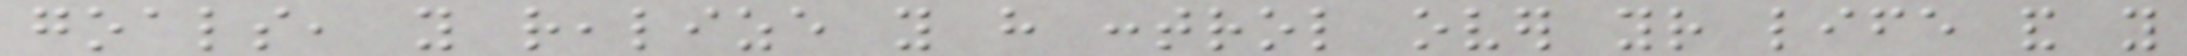goals, you realize you have control over your life and you
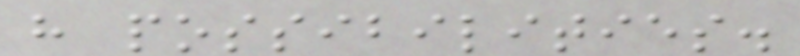have possibilities.
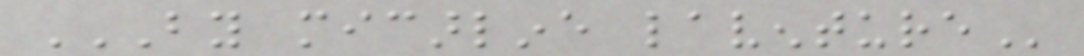BY MICARLINE LAVENTURE
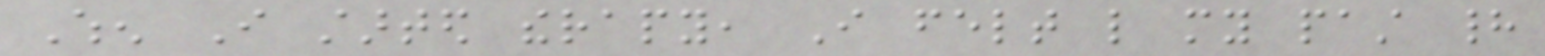When I started therapy, I felt like my past had
